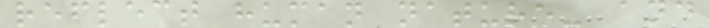reflect human nature- and
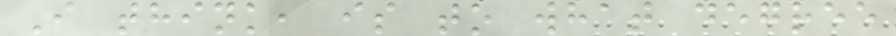I think, is to what degree
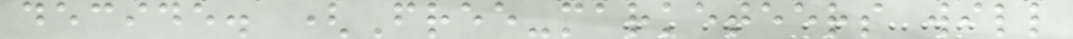decide. (Free-marketeers will
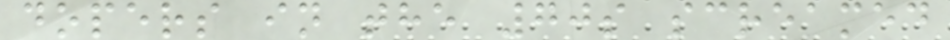dopers in the 70s screamed
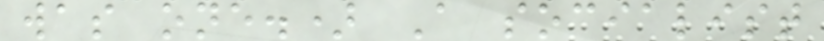was one.) A socialist
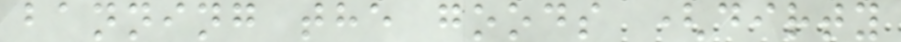banning the goods (dirty
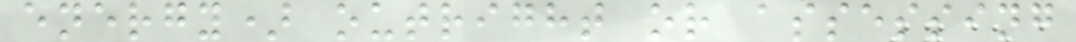energy) outright or assessing
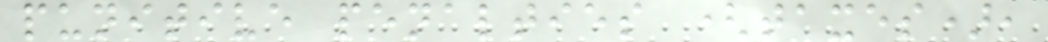punitive penalties (taxes),
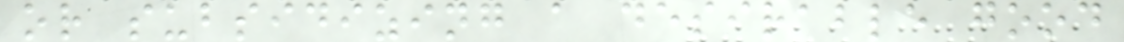or subsidizing a desirable good
